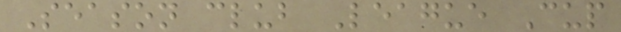Season club League Cup
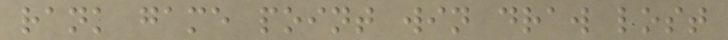rank game point win draw lost
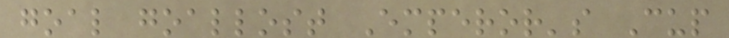goal goallost Emperor's Cup
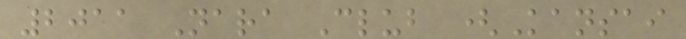2011 Nara Club (Kansai
